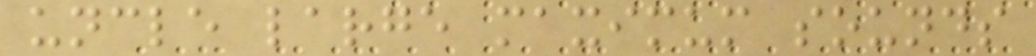uncle large maximum sounds
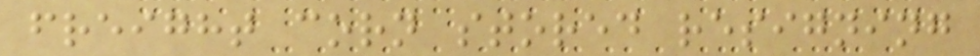freight corn stored resigning
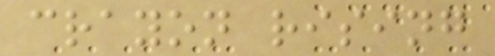crayon rising
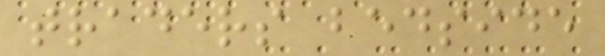traders bedside
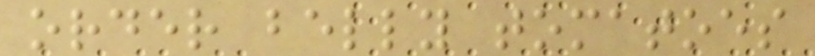order belly tomatoes
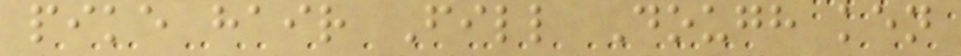pike hair Fill Dough ken
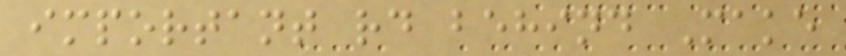important rd behind Make
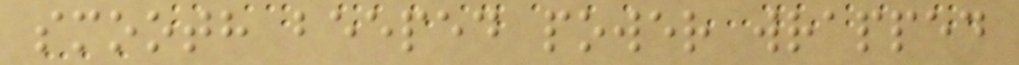smooth beeped power wrapped
